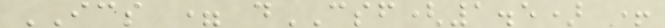ICS = dCSF(1.5) +
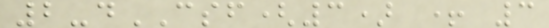2-dCSF(3) + 3
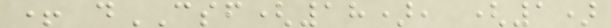+ dCSF(18), (1)
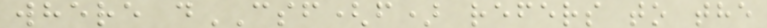where dCSF(f) refers to the
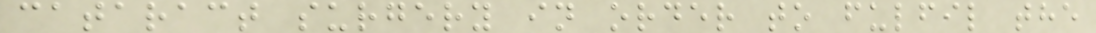cataract surgery in order to fulfil the
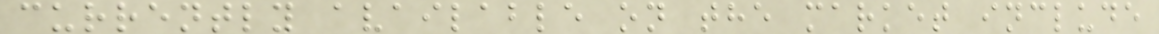currently available on the market include
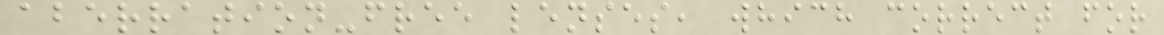aberration-free lenses, which correct for
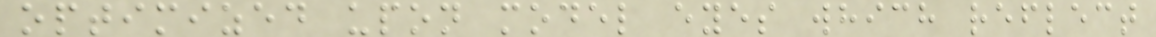optimized upon model eyes which reflect
